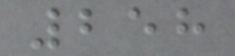258
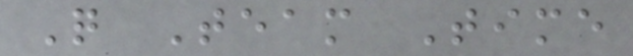Q Team Time
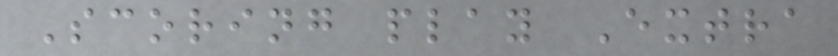Scoring play Extra
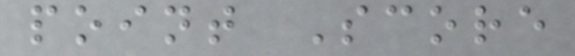point Score
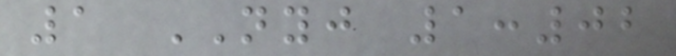1 NYJ 1:02
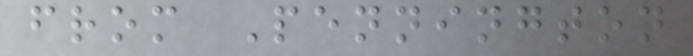from Pennington
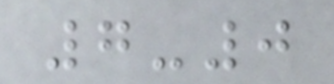7-0
